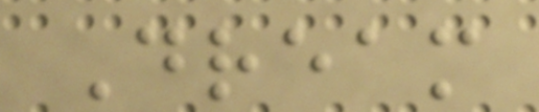Dream
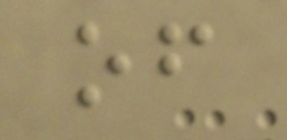of
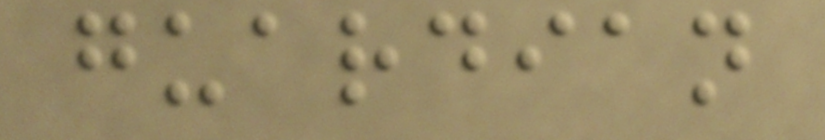guardian
